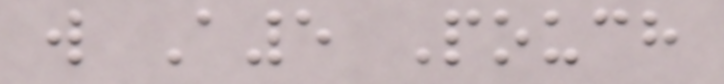w A5 Pouch
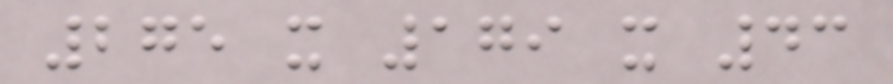275 x 179 x 43
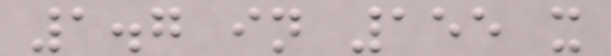1.7 in 155 x
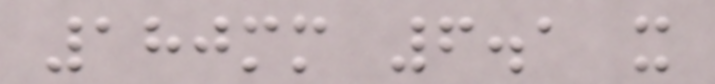180mm 6.1 x
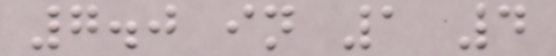7.0 in 1 4
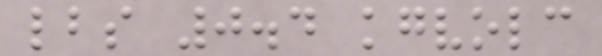lbs 0.4 kgvolc
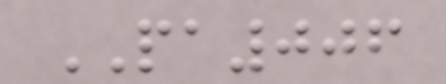PA006
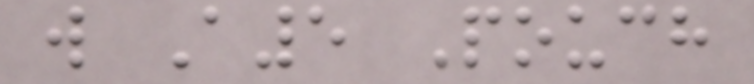w A5 Pouch
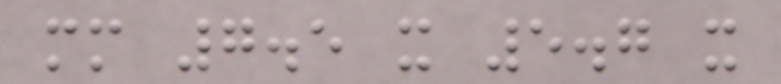mm 7.5 x 5.7 x
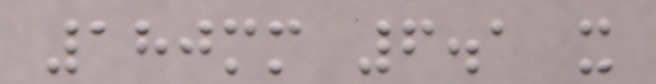180mm 6.1 x
